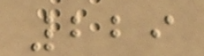229
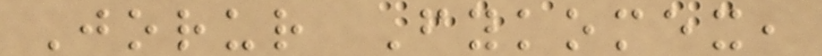Jorur Fykomex,
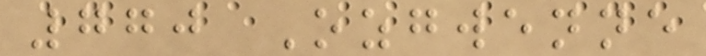770 Ozgwenne
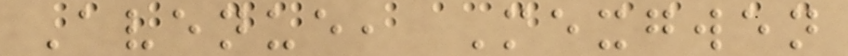Avenue, Mexgwen
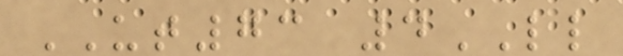UT73 4LL
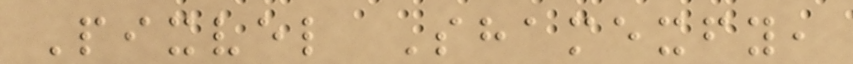Pixvel Shamexfy,
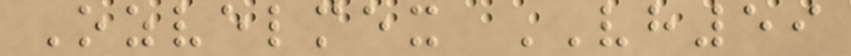Ozvelmex VH59
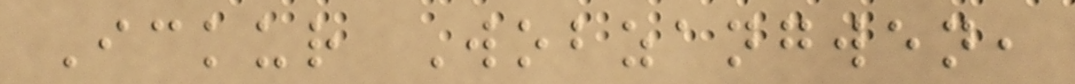Ickur Wobzangwen,
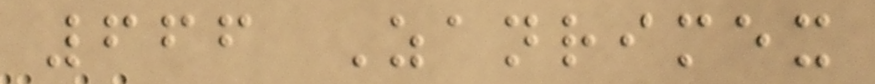666 Zanrimex
